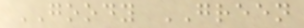GOODY GREEN
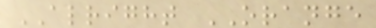ALRIGHT ORANGE
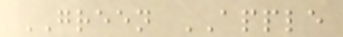GREEN APPLE
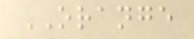ORANGE
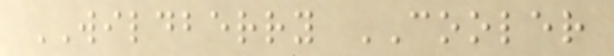WILDBERRY COOLER
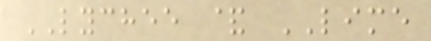LYCHEE & LIME
